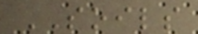SOILS
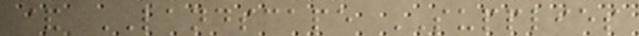& LANDSCAPE SUPPLIES
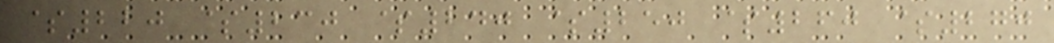$220 $230 $240 $250 $260 $270
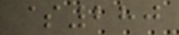$280
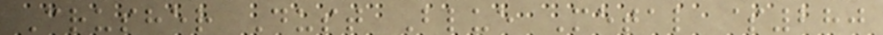Crusher Dust Blue Metal $280
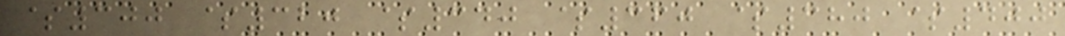$300 $320 $340 $360 $380 $400
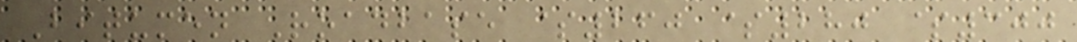Bitumen Roadbase $260 $280 $300
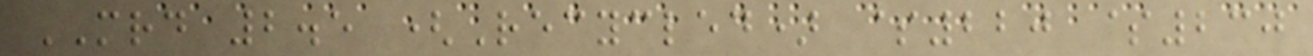MRD 2.5 (Recycled) $220 $230
